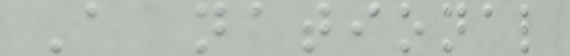A national
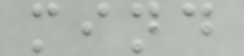mind
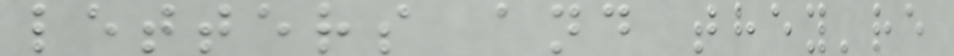letters and they're
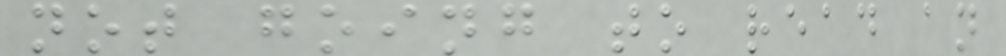not going to read an
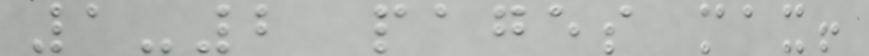1-2 pages max!
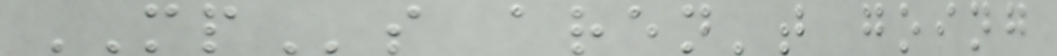MPs aren't going
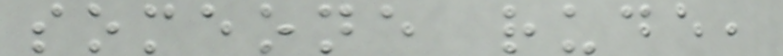someone rude,
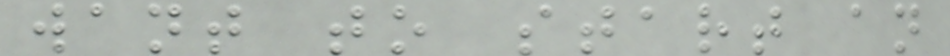want to start an
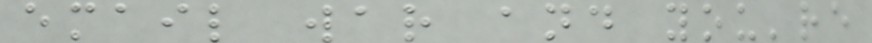email war and you're
